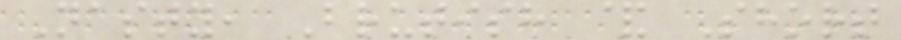Nasty, Brutish & Short
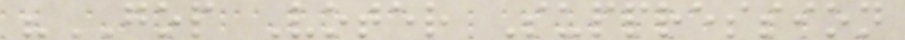"GOP Voter Suppression
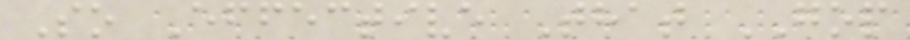So Effective That GOP
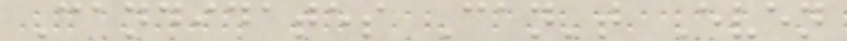Candidates Can't Even
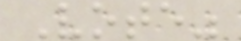Vote"
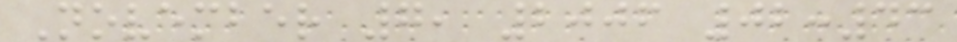November 7, 2006 02:43
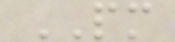PM
